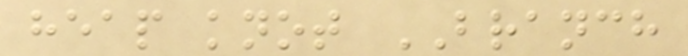heap knot BRANCH
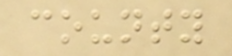county
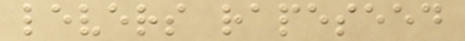levers rapeseed
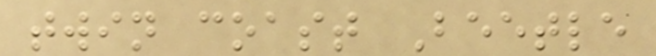twin coast Beetle
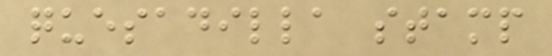quesadilla stamp
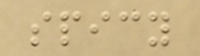spicy
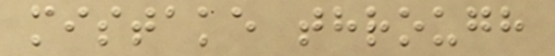mistake through
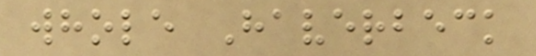whole Haverbeck
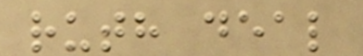ruth deal
